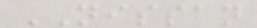NISSAN
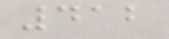412
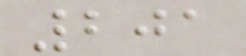201
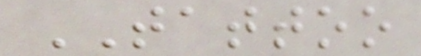TATTOO
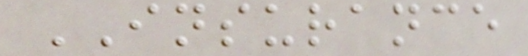INSURANCE
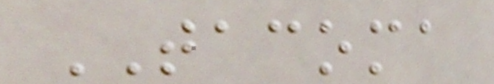TACOMA
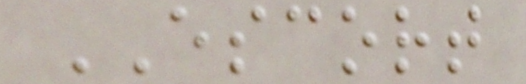ESCORT
